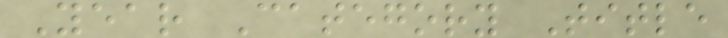Year Category Title
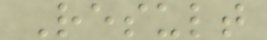Result
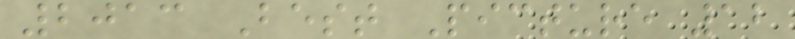2013 Best Picture 12
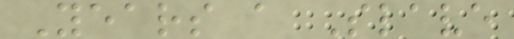Years a Slave
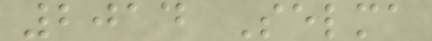2014 Selma
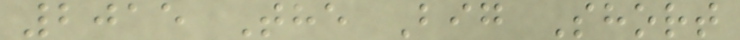2015 The Big Short
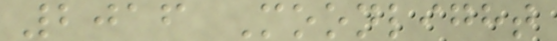2016 Moonlight
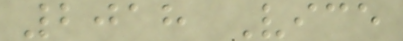2018 Vice
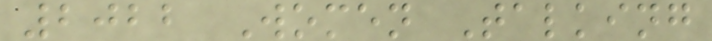2022 Women Talking
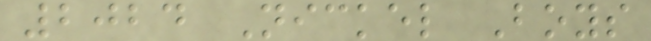2024 Nickel Boys
